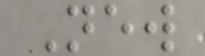New
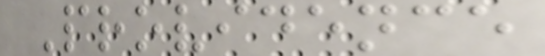Providence
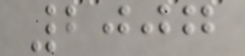2007
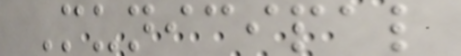Municipal
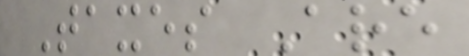Taxes Are
